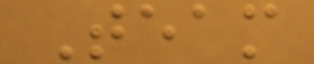Team
